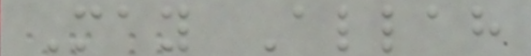May Allah
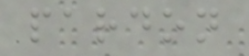pardon
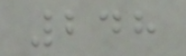248
